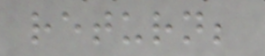return;
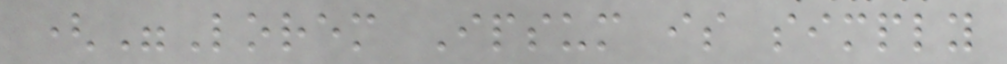("Lorem Ipsum is simply
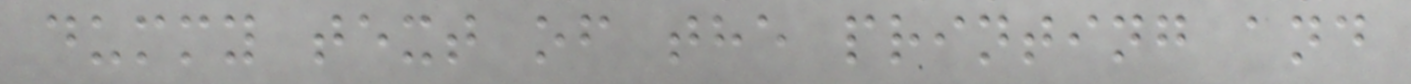dummy text of the printing and
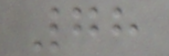78
